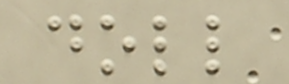doll
